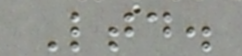Ltd.
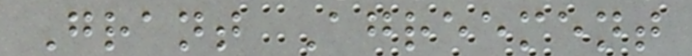Grant Agreement
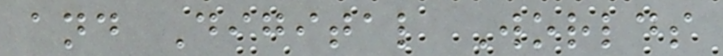and Digital Worlds
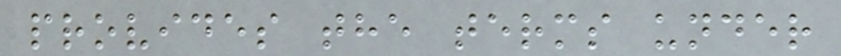provides the terms under
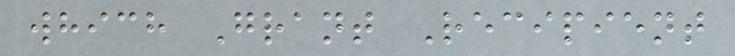which Grant Recipient
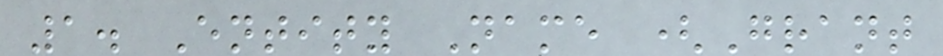1. Entity Name (Grant
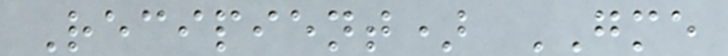Recipient) GME
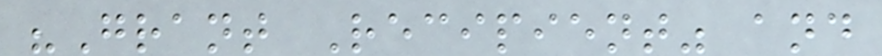"Grant Recipient" and
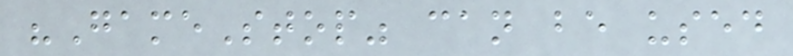"GameStop" can be used
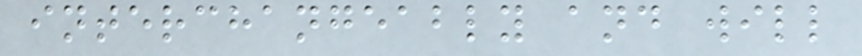interchangeably and will
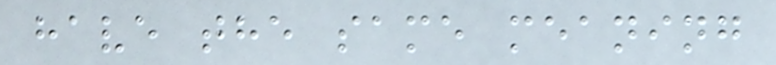have the same meaning
